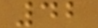42
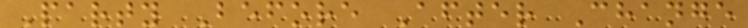Party Before After Change
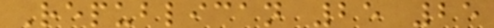Republican 25 25
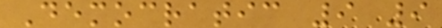Democratic 9 9
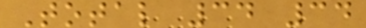Total 34 34
